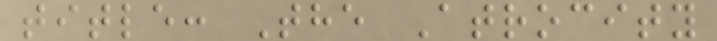title: The Atrocity
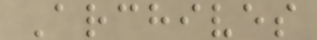Archives
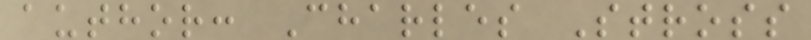author: Charles Stross
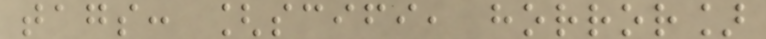tags: [scifi, horror]
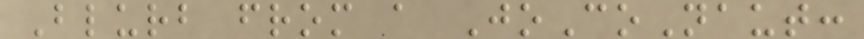Blurb from a JoCoNaut:
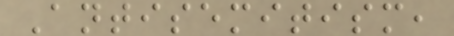Antisemitism,
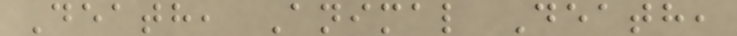Death, Animal Death,
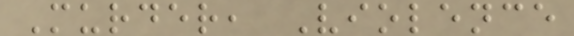Murder, Violence
